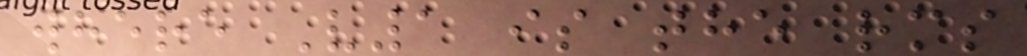where V1 is the rms
